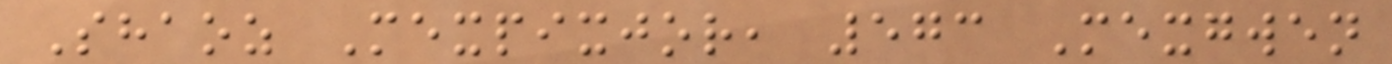Shaoz Mexpixjor, 573 Mexgwen
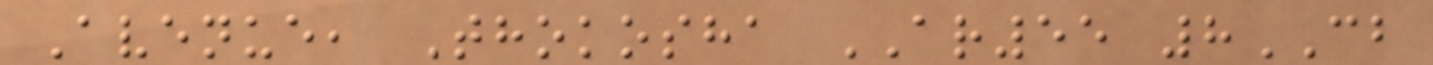Avenue, Thokosha AR55 8CB
